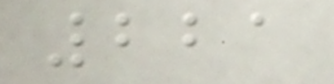221
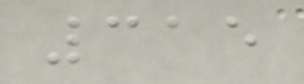315
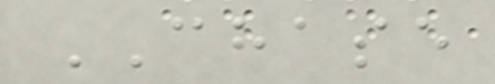CHASE
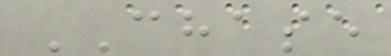CHASE
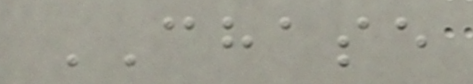CHASE
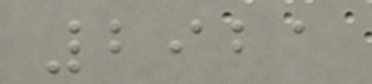2921
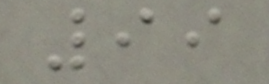99
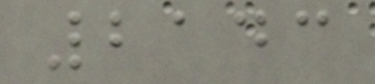2143
